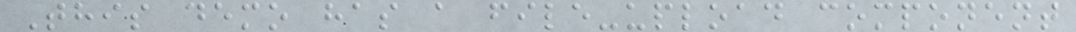This demo has a file-upload component
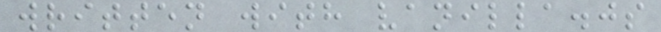written with vanilla.js
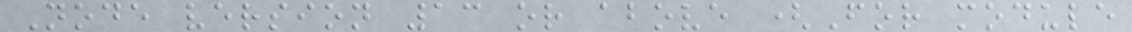Node version 13 or above (For module
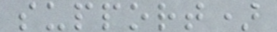support)
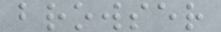browser
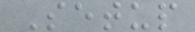Setup
